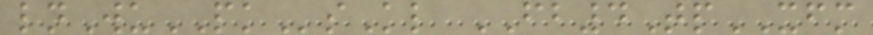lnWuPKsKl FB4TpXFM
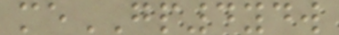meGP4ydw
